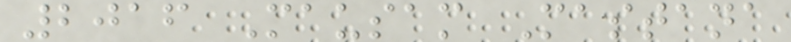2016 Mausam Mastana
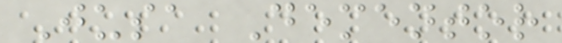Jusa Dementor
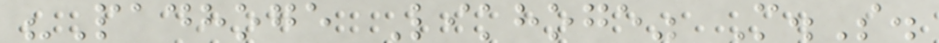"Padhoge Likhoge" M.S.
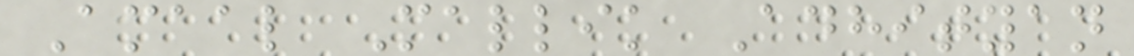Amaal Mallik Adhityan
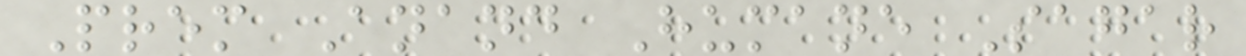Prem Anand Humane Sagar
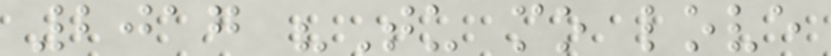2017 "Tu mo love
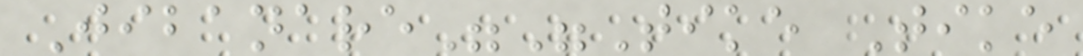Jibanare""Tike Tike
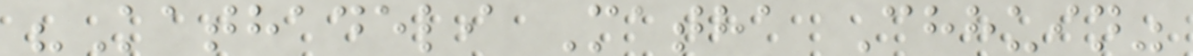"Kathadeli Matha Chhuin"
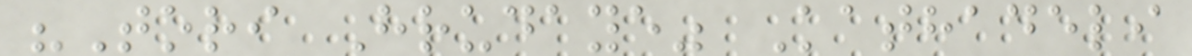"Tori Hrudaye" Kathadeli
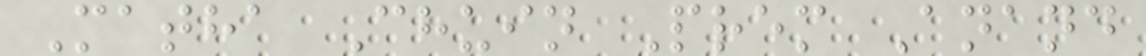Matha Chuin Prem Anand
